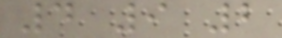4 9 2
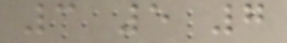3 5 7
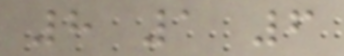8 1 6
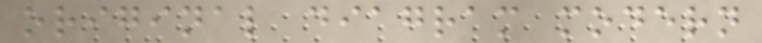original diagram modern
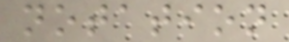notation
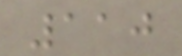110
